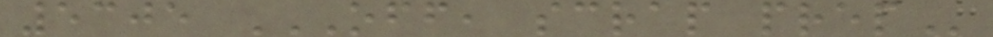5305 OFF, SCRAP PREP
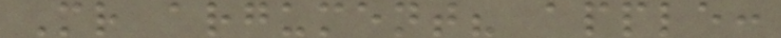Mr argument? apple:
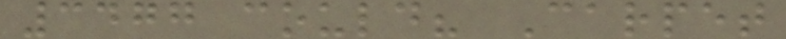3477 could? Carpet
